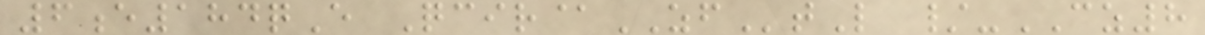6e184qE Qcir@ZFtL /-CZ8
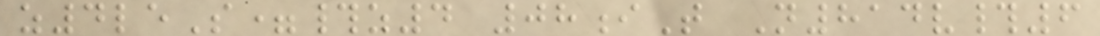z4leS=#z4 08iT N814v#6
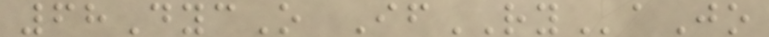68DycO IfRYaJo
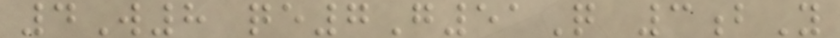4W8 qe7G51Q 3bY
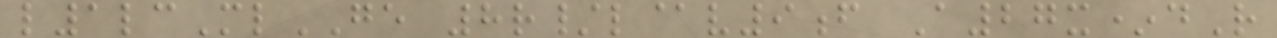l1lcMlGE 8r/l@v9f A27x*dR
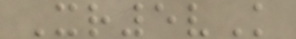Xr5vK
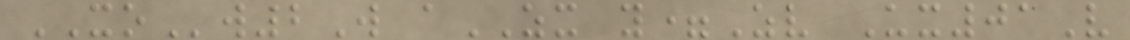XOw2W aZX y=Zv Ux01V
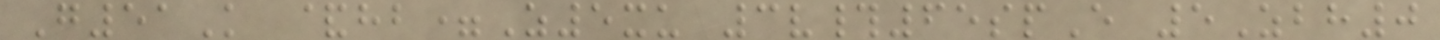G51K &hb=Z5xu 3v#65spE 5Zbh0
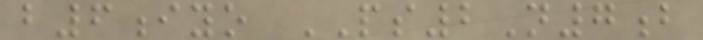b6iyo PS2N7b
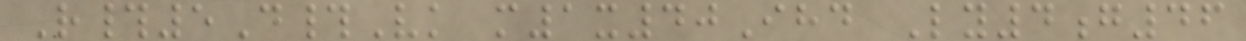R#5D#Vk m1x40Ihd Ly4g46
